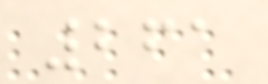261
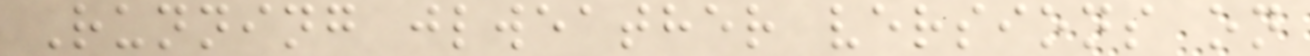Running jlweather versions on
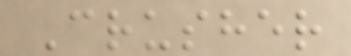Crusher
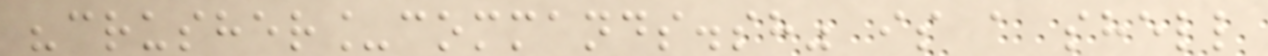"crusher_commands.sh" is a shell
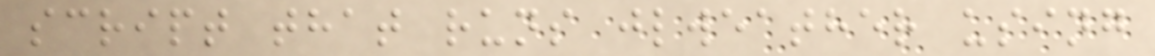script that runs jlweather using
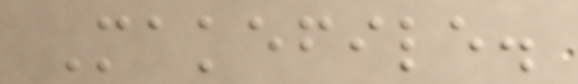Makefile.
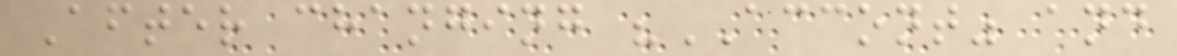After changing "ACCONT" and
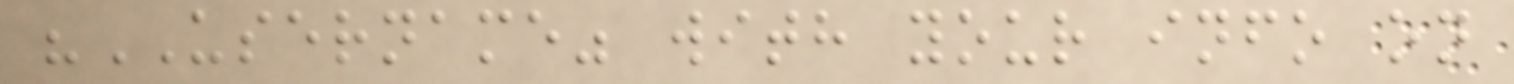"USERNAME" with your info on
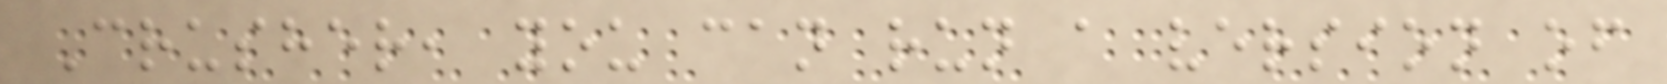Crusher, you can run a version of
